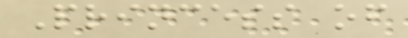Princess of
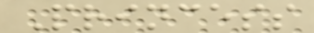Princess
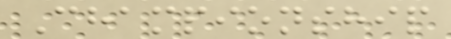Championship
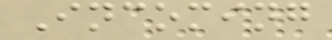Incoming
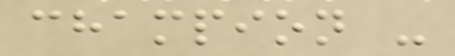champion -
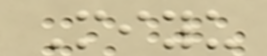Miyu
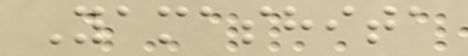Yamashita
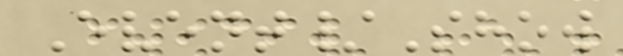Event/Show
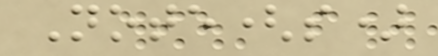Note(s)
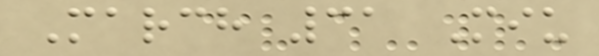March 31 Miu
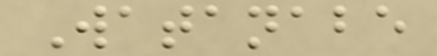Watanabe
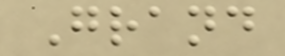Grand
